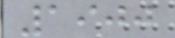1900
